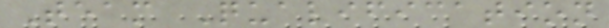Team Qualification
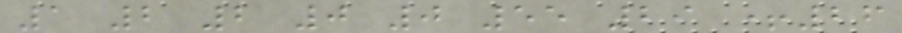1 2 2 0 0 55 29 +26
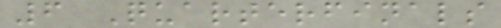6 Quarterfinals
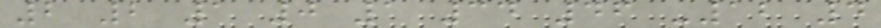2 2 1 0 1 34 46 -12 4
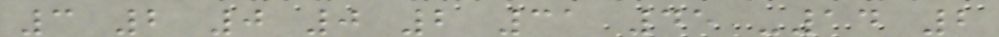3 2 0 0 2 31 45 -14 2
